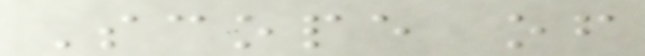Scope of
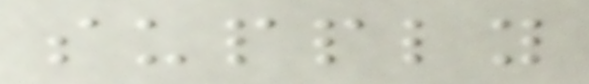supply
